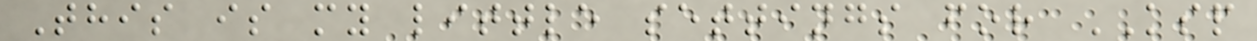This is my little settings for KSP
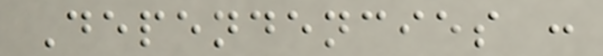Dependencies :
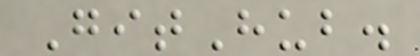GitHub.
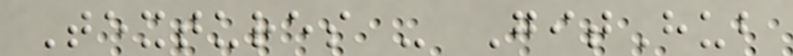Textures - GitHub
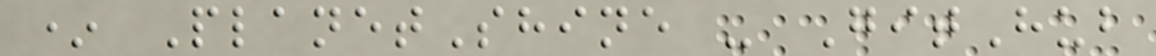* PlanetShine - GitHub
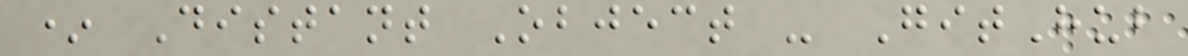* Distant Object - GitHub
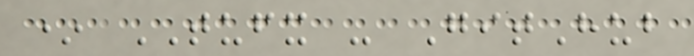* TUFX - GitHub
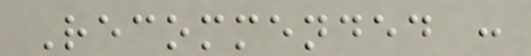Recommended :
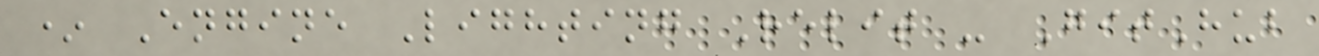* Engine Lighting Relit - GitHub
